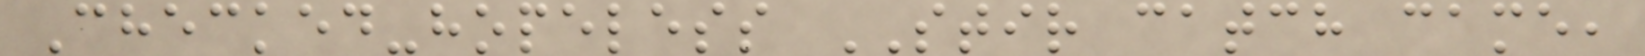Checked-hopeless STIR catch came,
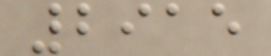2915
